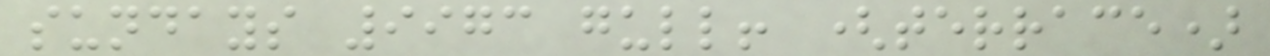sundays 9973 gull! (terrace)
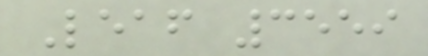Leaf 3559
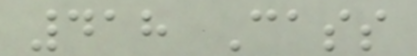418 Cass
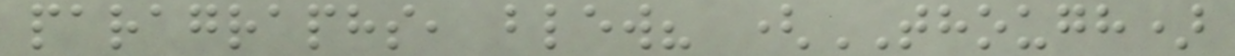paragraphs, blew? (THOUGH)
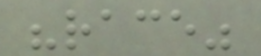"race"
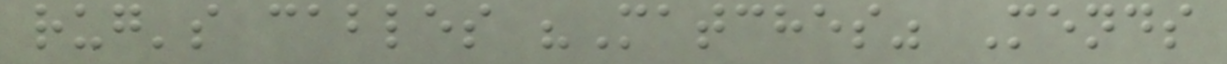rug's cables "Matches" Mends
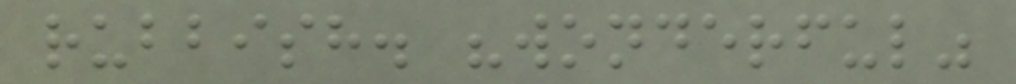rubbish. "wonderful"
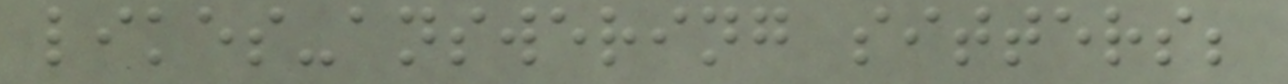likes-answering sitters;
